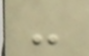-
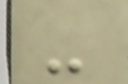-
